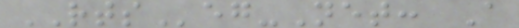RTSeg-Net: A
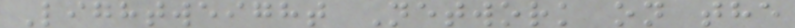Lightweight Network on the
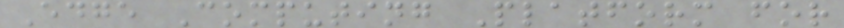Edge Computing Platform for
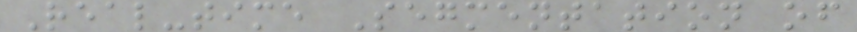Real-time Segmentation of
